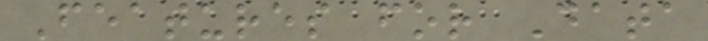Features for Data
